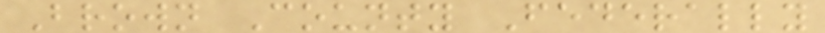Brown County Federally
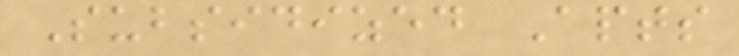Subsidized Apts
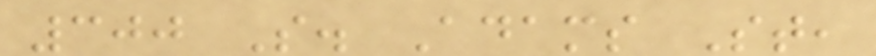300 S. Adams St,
